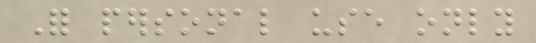For personal use only
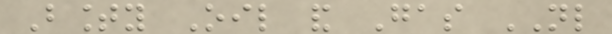Bounty Oil and Gas NL
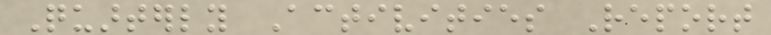Quarterly Activities Report
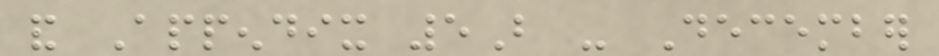and Appendix 5B - December
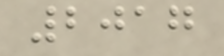2017
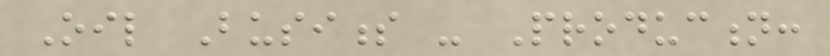Oil Business - Production:
